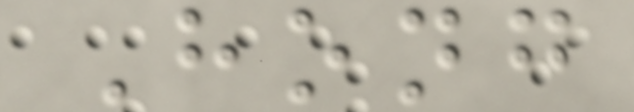Hong
